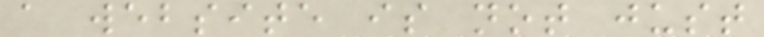a website is not just
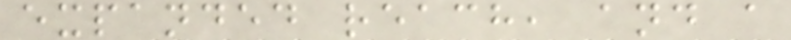expanded reach, and a
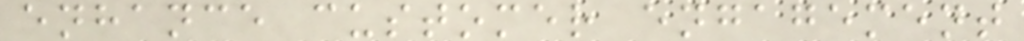enhance customer engagement
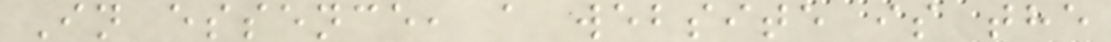In essence, a website is the
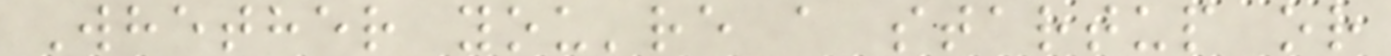Whether you're a startup or
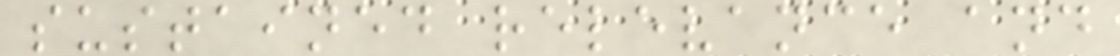sustained relevance and
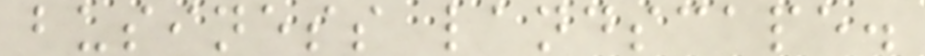business landscape.
